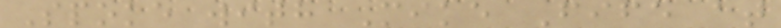Spoke with Mike Fife at
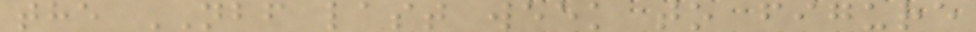the NBF last week to figure
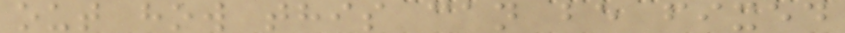out how this can be fixed
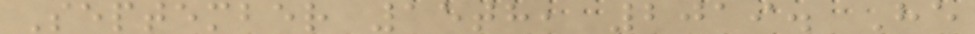September 15th, 2019. He
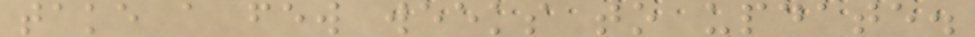take a few weeks to update.
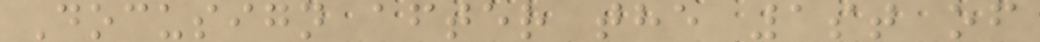Docusign after the 1st of
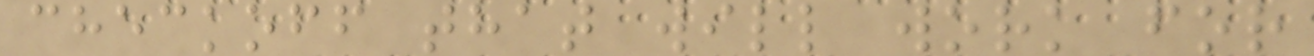checkoff that will work for
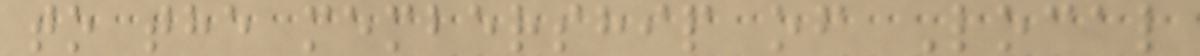to the membership of Local
